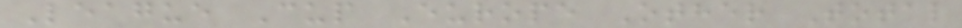League Cup Europe Other Total
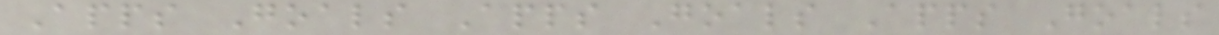Apps Goals Apps Goals Apps Goals
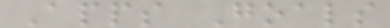Apps Goals
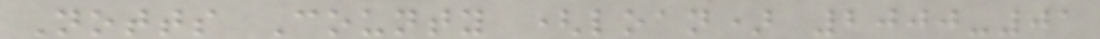Notts County (loan) 2000-01
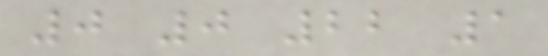0 0 22 1
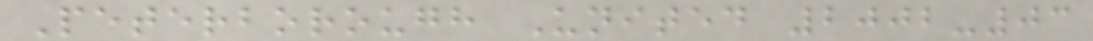Peterborough United 2002-03
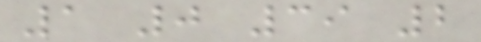1 0 39 2
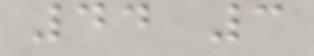44 3
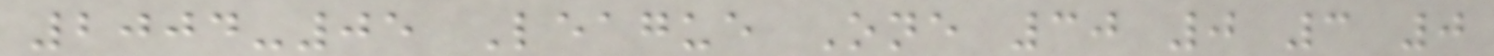2004-05 League One 30 0 3 0
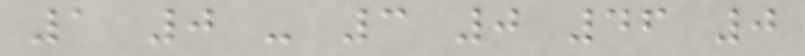1 0 - 3 0 46 0
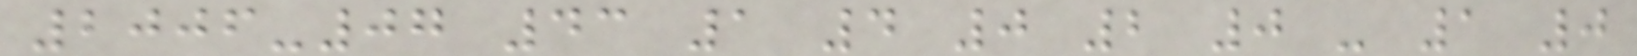2006-07 43 1 4 0 2 0 - 1 0
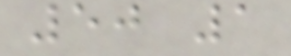50 1
